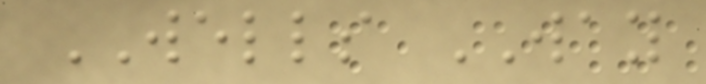WELLS WAY
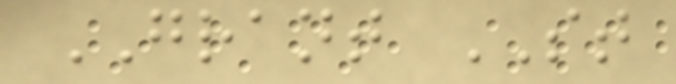GRANT ST
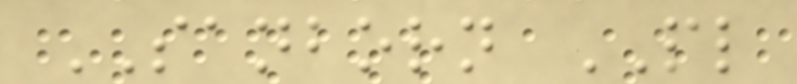SANBORN PL
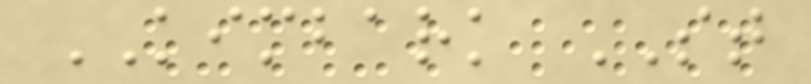KIMBARK ST
